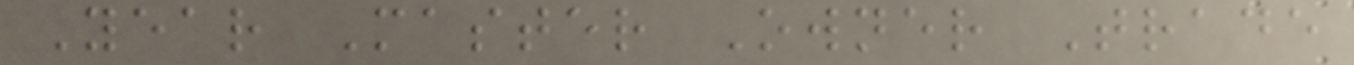Year Master Owner Trade
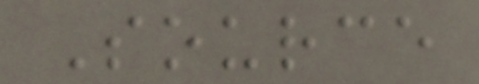Source
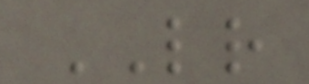LR
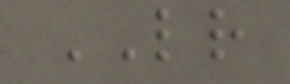LR
